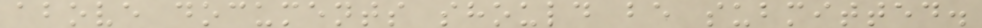above documents should be submitted.
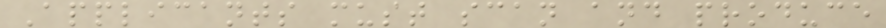Applicants must scan and produce
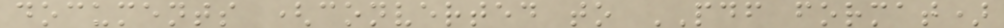documents (converted to PDF format)
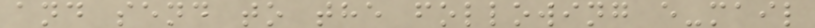and send to the following e-mail
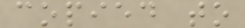copied to
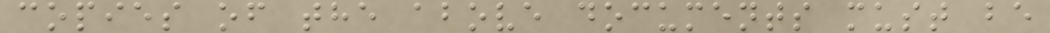copies of the above documents must be
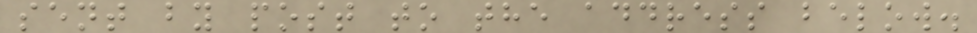sent by post to the address below.
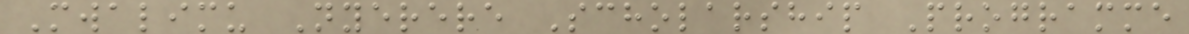Mwalimu Nyerere Scholarship Programme
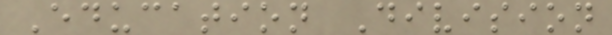Education Division
